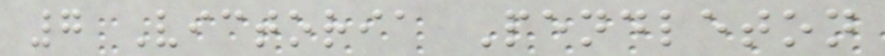7 Victoria Pendleton
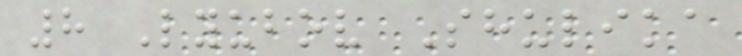8 Lyubov Shulika
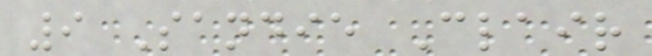9 Sandie Clair
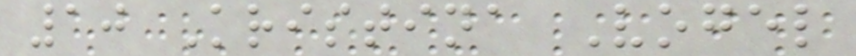10 Kristina Vogel
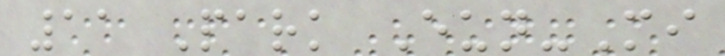11 Park Eun-Mi
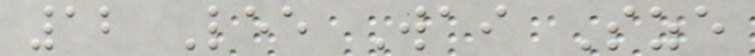12 Lee Wai Sze
